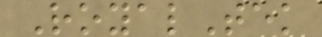RoyalTek
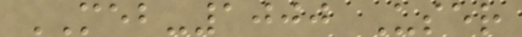MEB-1000 User
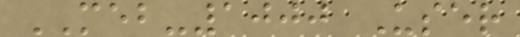MEB-1000 User
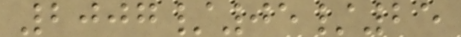2007/05/25
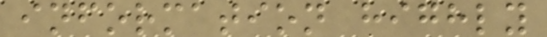information highly
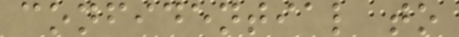confidential to
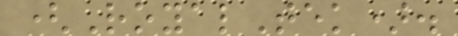(RoyalTek).
